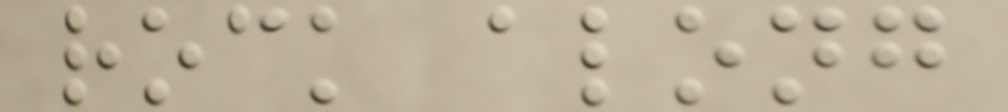rock along
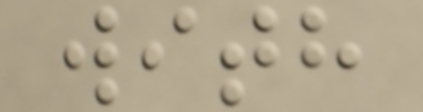with
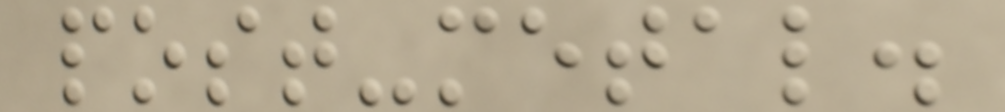post-metal.
